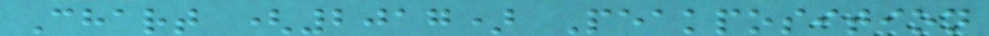Chart (2017) Peakposition
